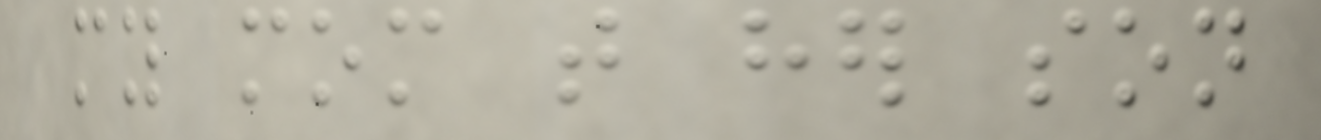my mom that her son
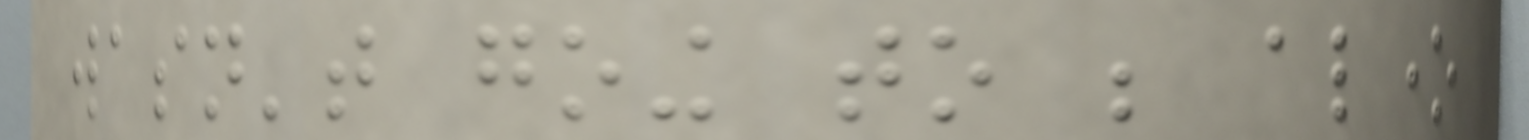wasn't going to be alone
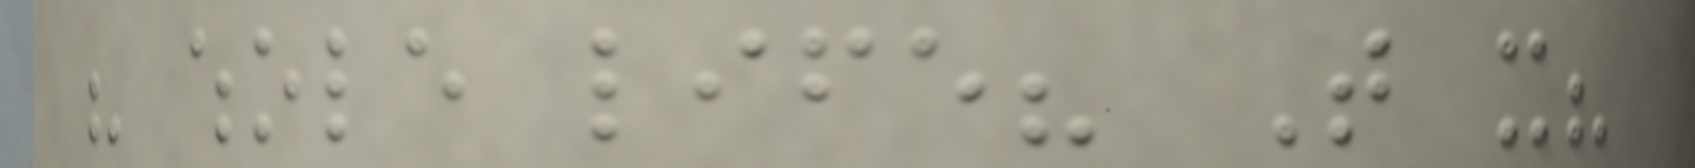his whole life? That it?
